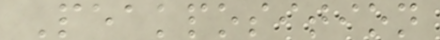Peakposition
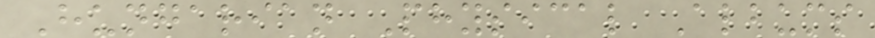Hungarian Physical Albums
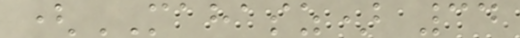(MAHASZ) 34
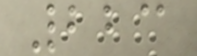223
